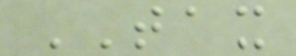TAX
